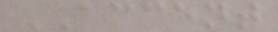ACCENT
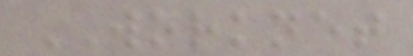WORKNET
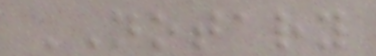NOTARY
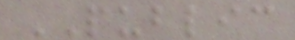PUBLIC
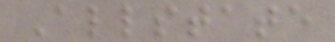Allstate
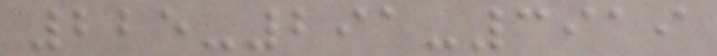225-291-3919
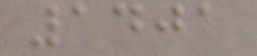1401
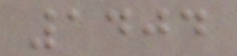1404
